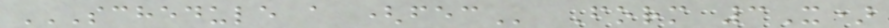SCHEDULE A (FEC Form 3X)
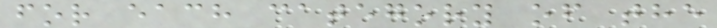for each category of the
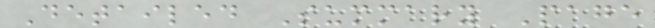Detailed Summary Page
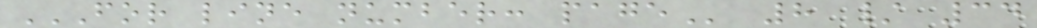FOR LINE NUMBER: PAGE 8 / 34
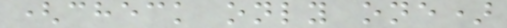(check only one)
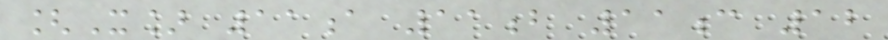[X] 11a 11b 11c 12
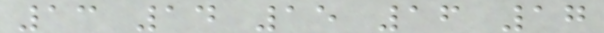13 14 15 16 17
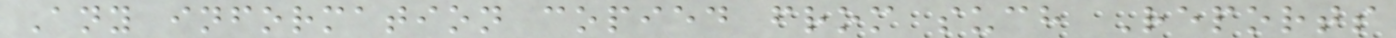Any information copied from such Reports
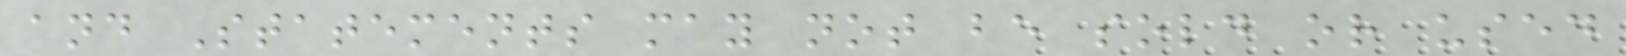and Statements may not be sold or used
